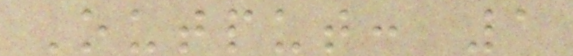Output: 1
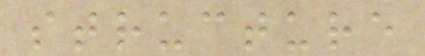structure
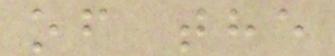of the
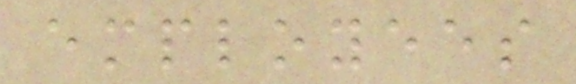employees
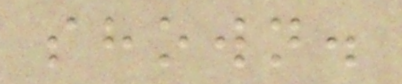shown.
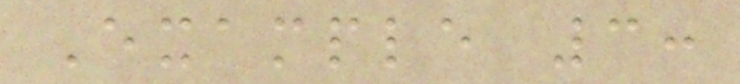Example 3:
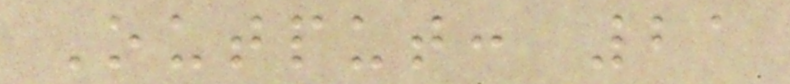Output: 21
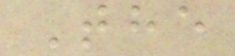The
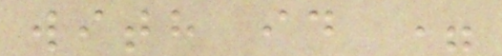with id =
